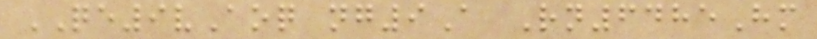QE9vAoq ng9A Rn6485Hm
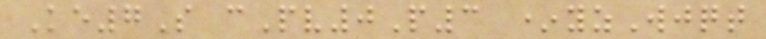Ke7S cPv0P3 *yzWjqt
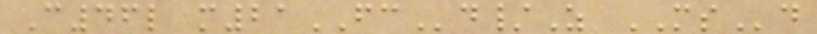C46l m21FCd/Z MSd
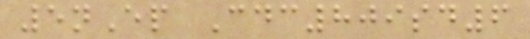5nEp Cdc809sd6
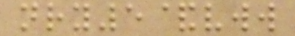nry5&vww
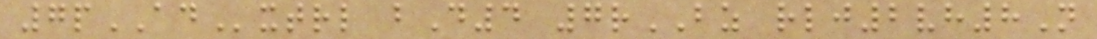7pADxtrl bD4 7rBZ rlj2vh8N
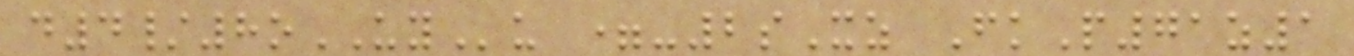d4/8oUYu =-2sXz FkP71z1
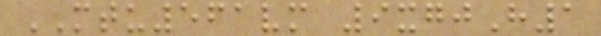MTU561vm 9xgjH1
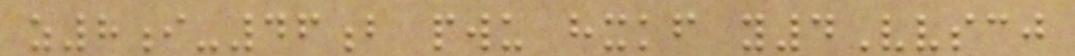z8i-46b pwu hxkf y4Vvscj
